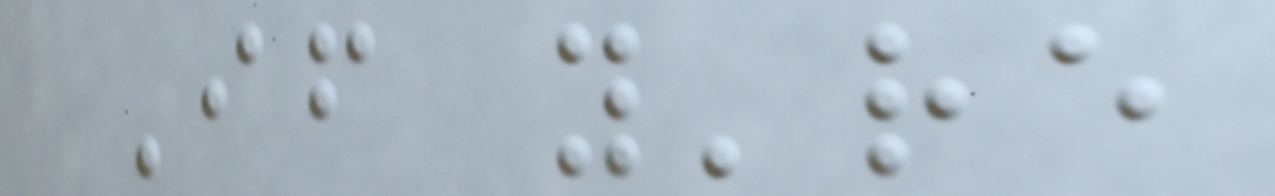If you're
